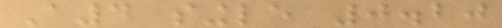A4 single 0.20
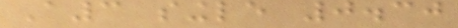A3 single 0.30
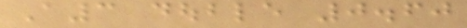A3 double 0.60
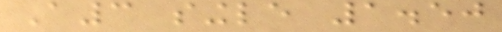A3 single 1.50
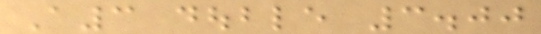A3 double 3.00
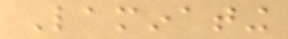Laminating
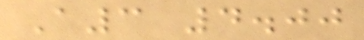A3 4.00
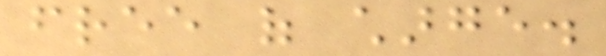free of charge.
